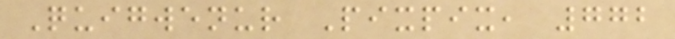Quigwenur Pixpix, 772
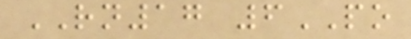RN17 6PO
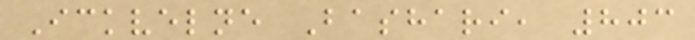Ickvelne Bashari, 803
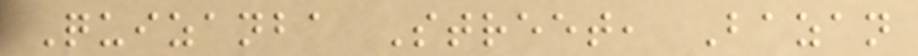Quizanba Street, Bazan
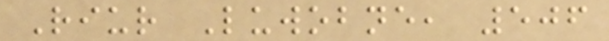Riur Luwobne, 506
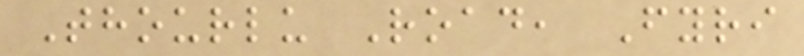Thourlu Road, Fyri
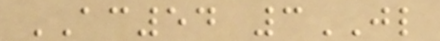AC54 3JL
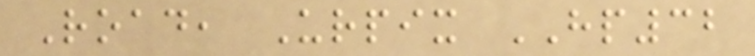Road, Urpix HP32
